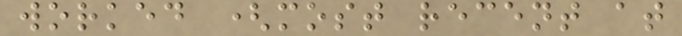worked (most recent at
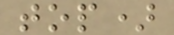top)
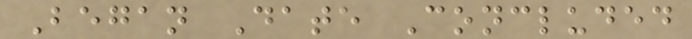Began Date Concluded
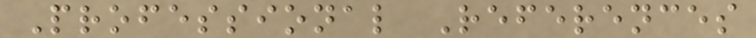Professional References
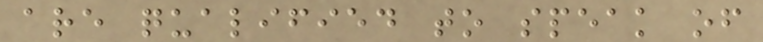are qualified to speak of
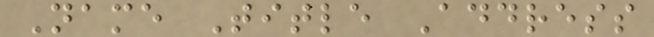Name Title Address
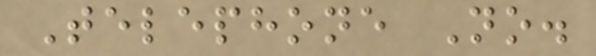Telephone No.
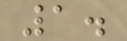1.
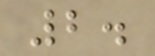2.
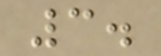3.
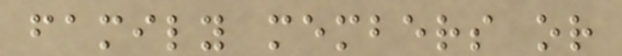family members or
